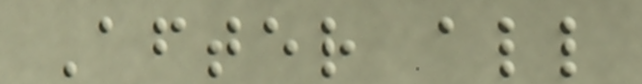After all
